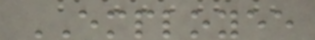EMPLOYEE
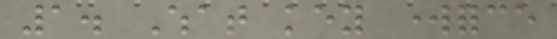1. What key workforce
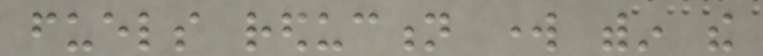fuels reduction work within the
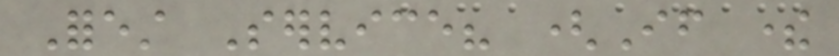Forest Service? (If there
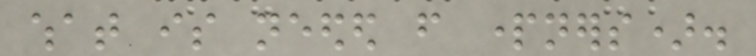what is needed from partners).
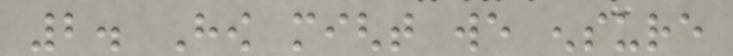2. How might we ensure
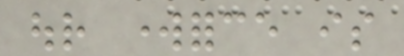our workforce is
